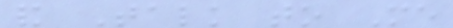and Talk to Me
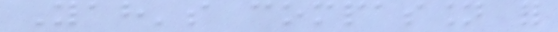Yah's compassion for
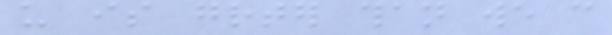us is greater than we can
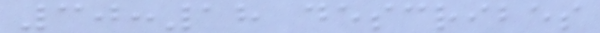30:18 describes
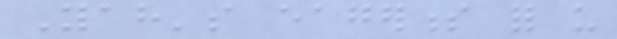Yah's eagerness for us
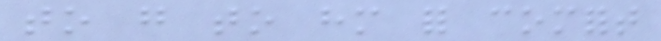to go to him for comfort
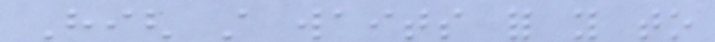High still waits for you to
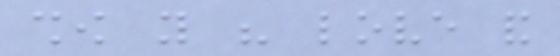show you his love and
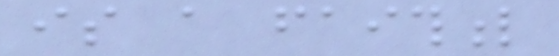is a faithful
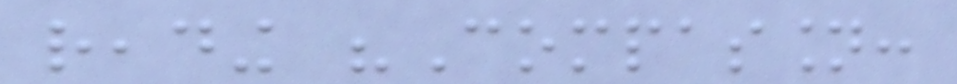reading "Compassion:
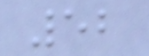52
